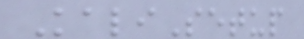KaliSetup
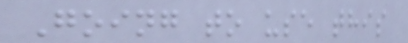Going to use this
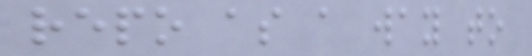repo as a way to
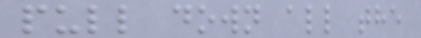pull down all the
